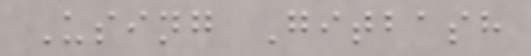Using Gitbash
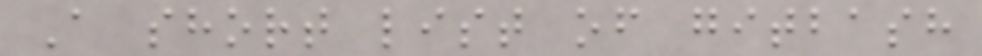A short list of gitbash
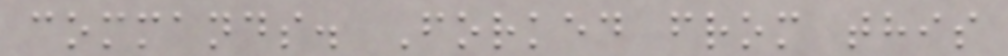commands. Forked from this
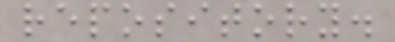repository.
